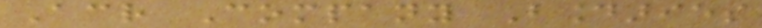Across Company Boundaries
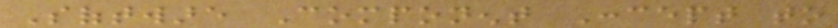Software Component Concept to
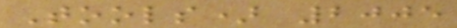Tools) 2005
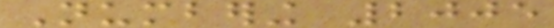Numbering 2005
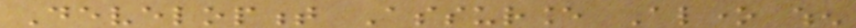Development Assurance Alone when
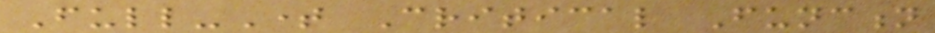Full-Time Critical Function
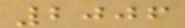2006
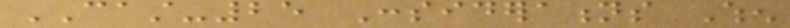CAST-25 Considerations When
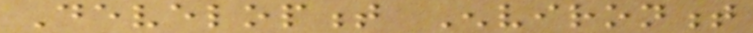Development Environment
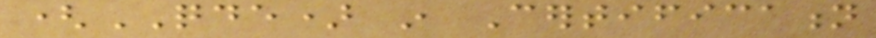(QDE) in Certification
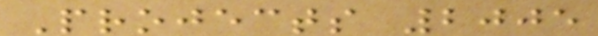Projects 2005
